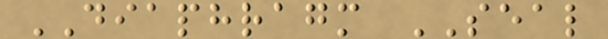DIAPHRAGM SEAL
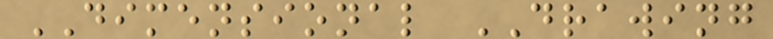DIMENSIONAL DRAWING
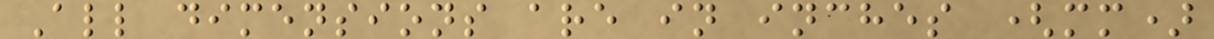All dimensions are in inches (mm)
